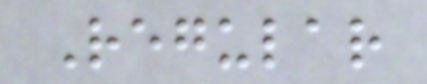Regular
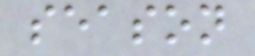season
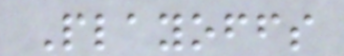Playoffs
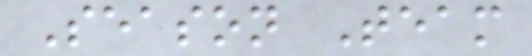Season Team
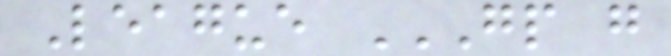League GP G
